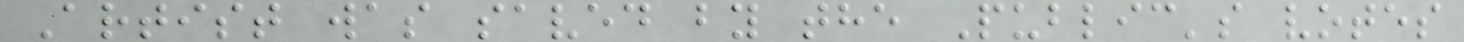Artist was saved by the Public's votes
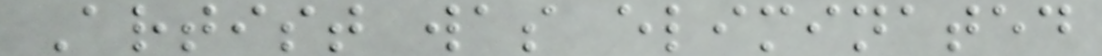Artist was eliminated
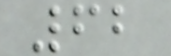62
